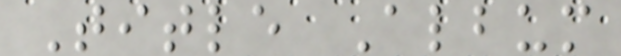Title Album
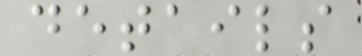details
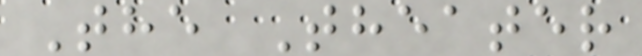The Theater
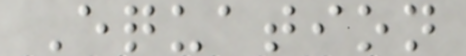Equation
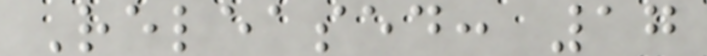Released: 17
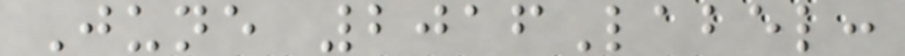June 2016Label:
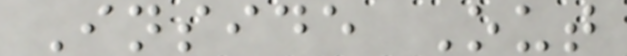Inside Out
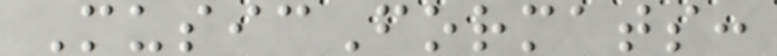MusicFormats:
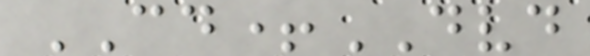CD+DVD
